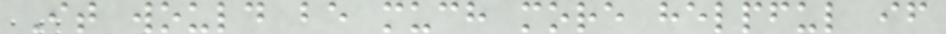It would be much more helpful if
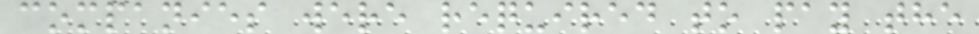companies were required to pay the
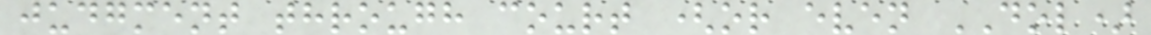judgment through court (or even DOL)
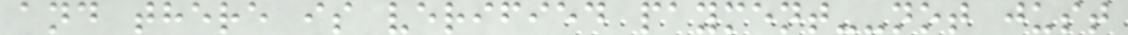and there is verified payment--not just
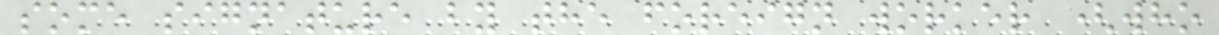some signature by the foreign worker (who
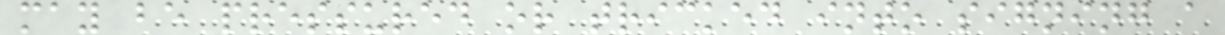may be pressured or tricked into signing a
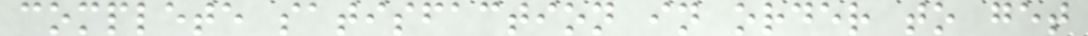complete satisfaction in order to get
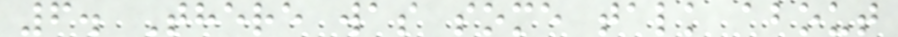6. There was some talk about
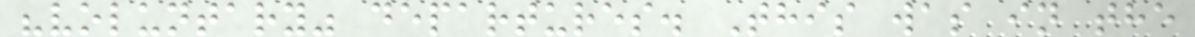"voluntary" departures. This was in the
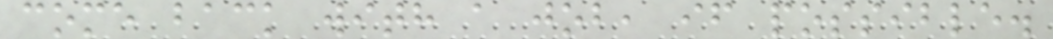come back with a job, if possible.
